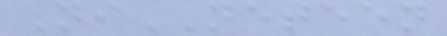NiNETEEN
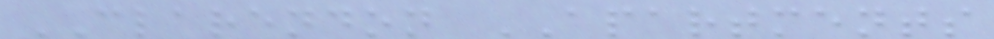CLARENDON APARTMENTS
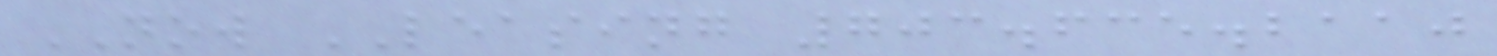NOW LEASING 703.635.2110
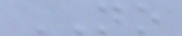NO
